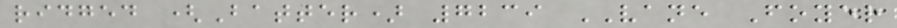ridged (Batter) 7239 VANE Foyer
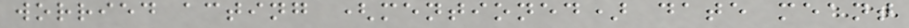worried acting (mentioned) date meant
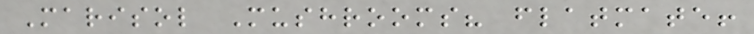Marisol Mushrooms? flatmate!
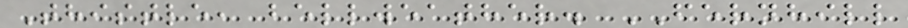Thistle, bellweather. FERNHILL
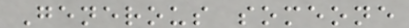Generous someone
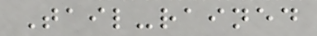Tail-rained
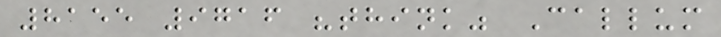8155 9716 "think" Callum
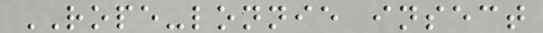ROPE-lonnie insect
